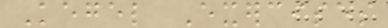Kegel Exercises
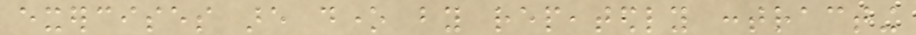exercises are done by repeatedly contracting
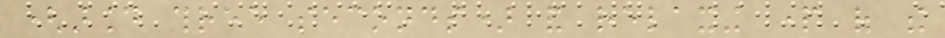(around three seconds) and relaxing part of the
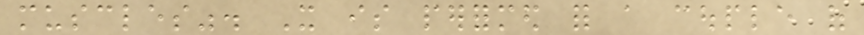muscles". It is performed for a couple of
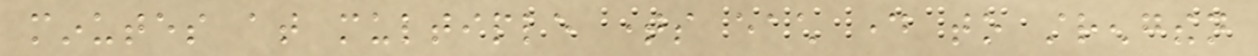minutes at multiple times each day to strengthen
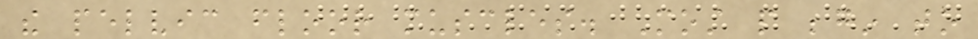the pelvic floor muscles. Most people begin to
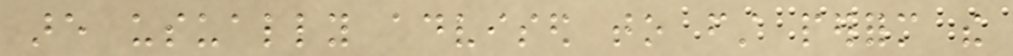are usually advised to first perform the
